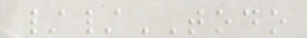//TODO
